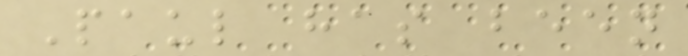Paul has been
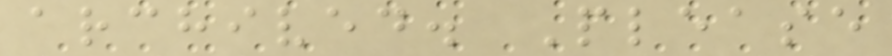archived. Please
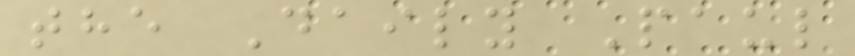the Daily Paul
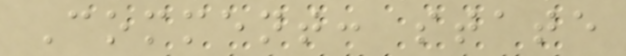Comment: state
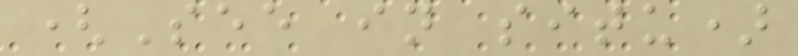(See in situ)
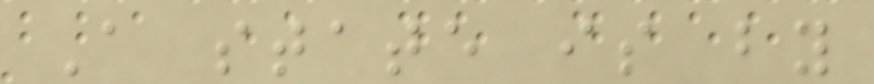A state is by
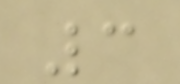3
